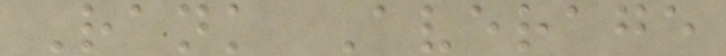Rank Average
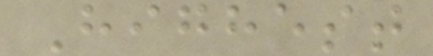Highest
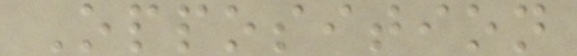Opposition
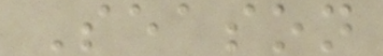Season
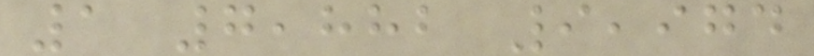1 7,882 9,974
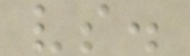vs.
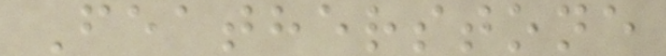Featherstone
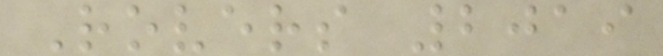Rovers 2019
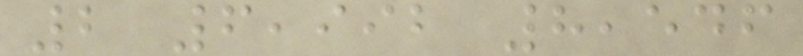2 6,992 8,546
